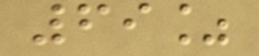69%
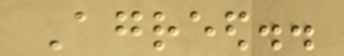Agreed..
